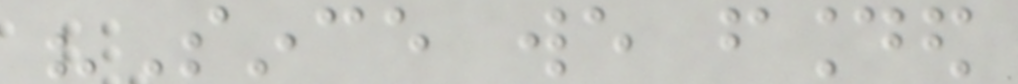"Since we founded
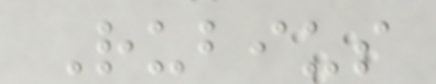Rubius
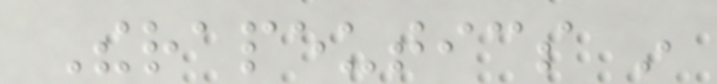Therapeutics in
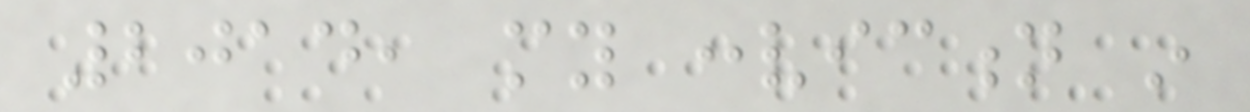2014, my conviction in
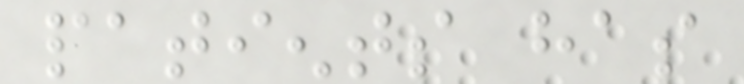patients has
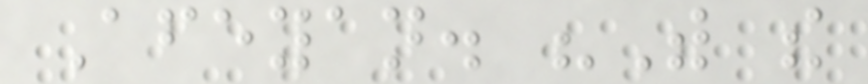Afeyan. "With the
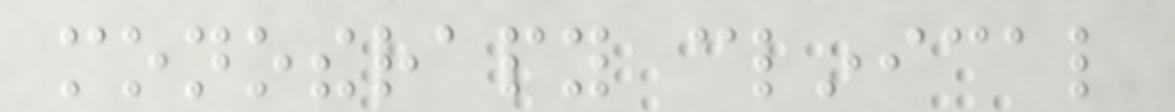monotherapy clinical
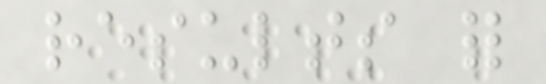results for
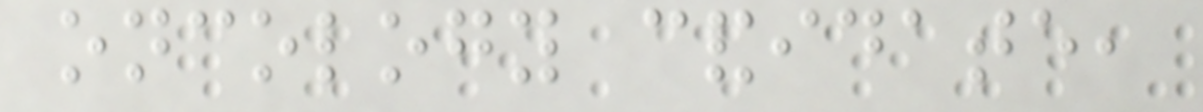oncology candidate,
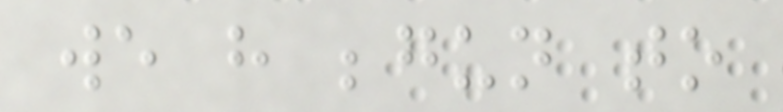we have begun to
